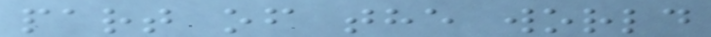part of the world
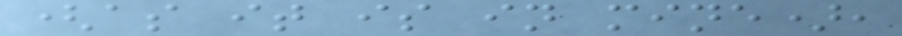(as it is in mine),
